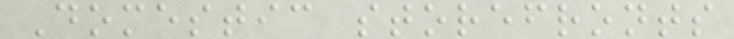Domestic storefronts
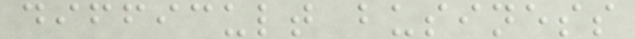difficult business
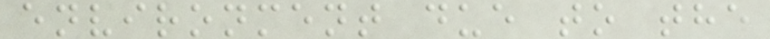environment due to the
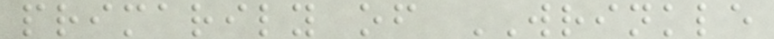primarily of WRINKLE
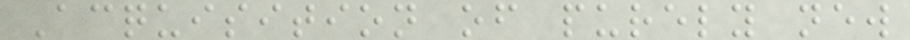Acquisition of purely new
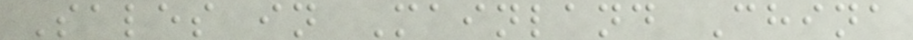Sales in Mainland China
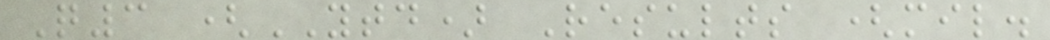Q3 (YTD) Results (mil.
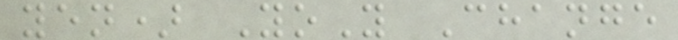yen) YoY Change
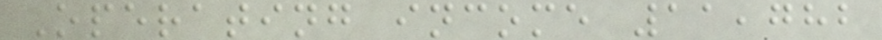Operating income 11,782
